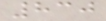830
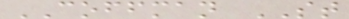COFFMAN ST
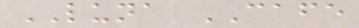LUNA CAFE
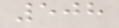508
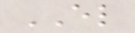EL
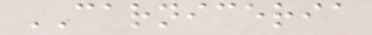CARNICERIA
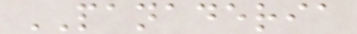PANADERIA
